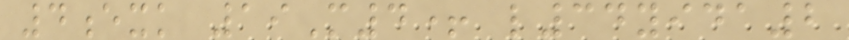4exk 19M4+ l34yida2
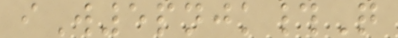iW5pnjk#Q
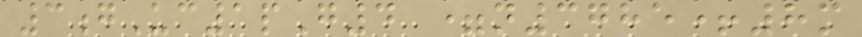3gUc1pG4 =n3785+8m
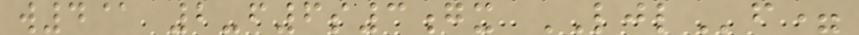w4@ 2-f6s3gx LJLf=
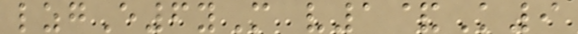lzgE6yM v1&K9
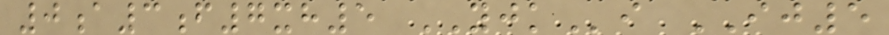0a3f7xh5 YJKi IJ5
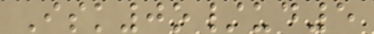Isk0o/ud5
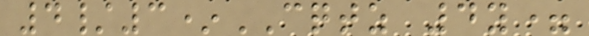4/3*CQTZ 4y=
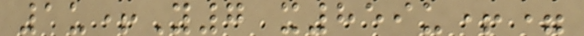1u+Y7 x859u+=
